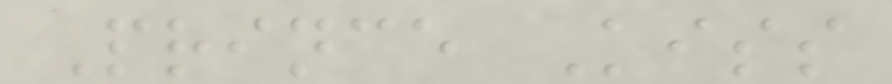Prince Kiss
